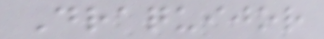Draquijor
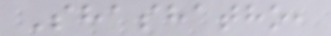Shashatho,
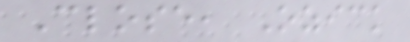Close, Ozick
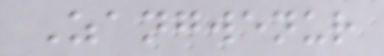Zangwenur
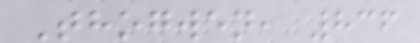Thogwen, 836
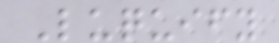Luquify
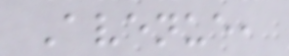Avenue,
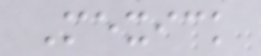Mexick
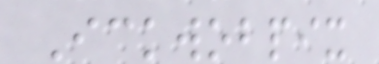Ickwobpix
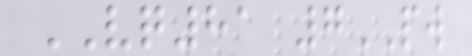VQ81 7PW
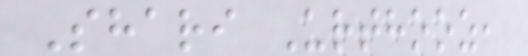Shari Urthooz,
